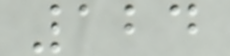124
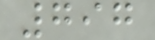797
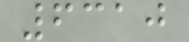6310
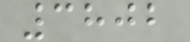3802
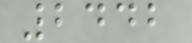2442
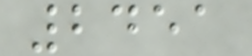2451
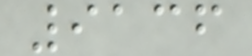9136
